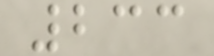233
